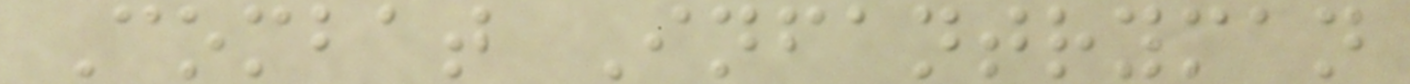Combat Infantryman
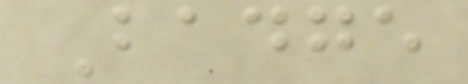Badge
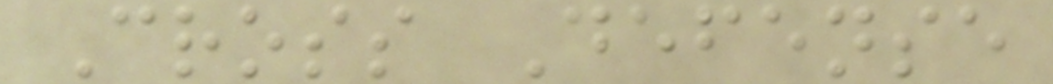Cross Defense
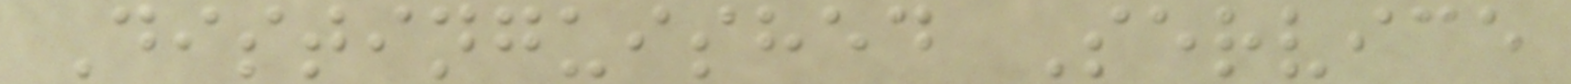Distinguished Service
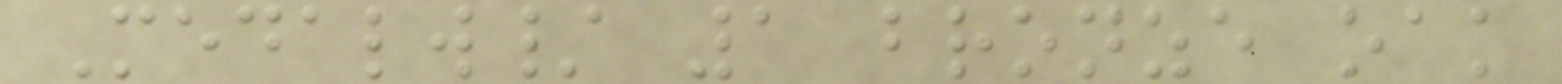Medalw/ 1 bronze oak
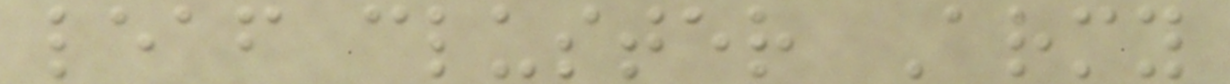leaf cluster Army
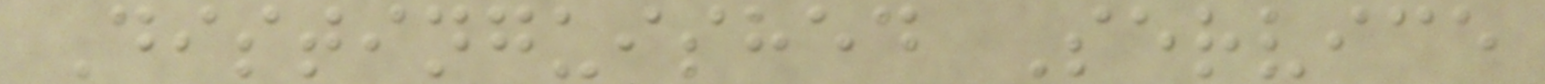Distinguished Service
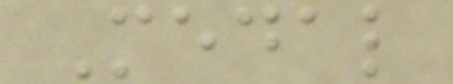Medal
